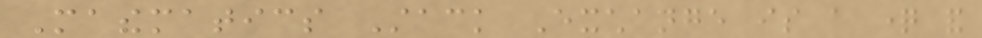Mathematics Stack Exchange is a question and
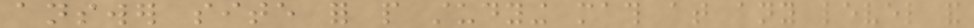answer site for people studying math at any level and
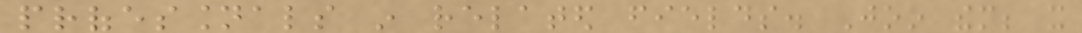professionals in related fields. Join them; it
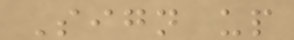Sign up
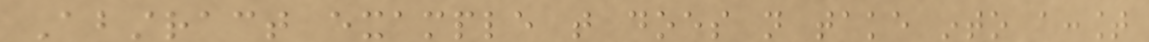Abstract example that does not take into account
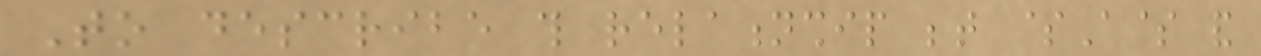To describe this relationship between $A$ and
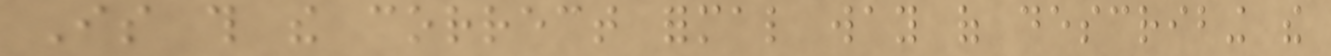Is this the correct formal way of describing the
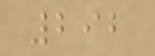292
